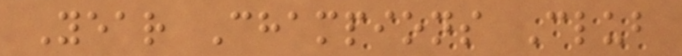Year Champions Club
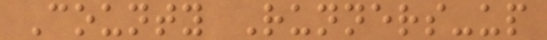County Runners-up
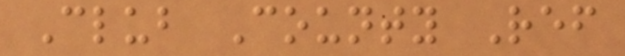Club County Ref
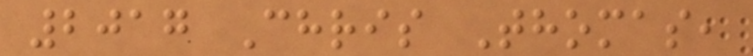2017 Chris Thomas,
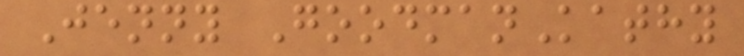Jenny GoodmanKathy
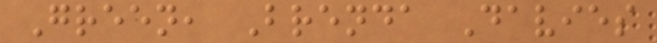Green, Brenda Davies
